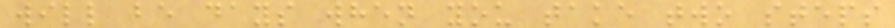will be days when you take two steps
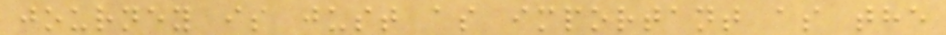journey is just as important as the
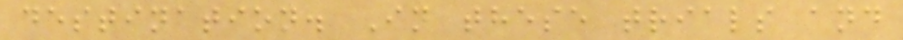destination. In these trials and
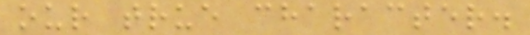our true character.
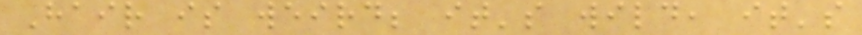Hair is weird; it's wild, it's
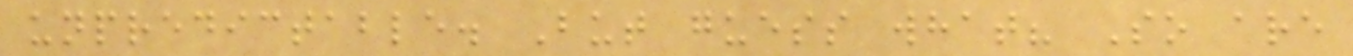unpredictable. But guess what? So are
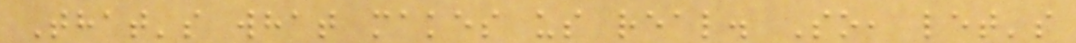That's what makes us real. So, let's
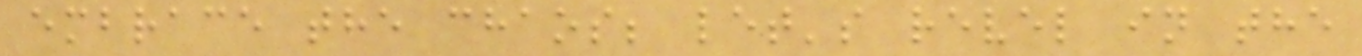embrace the chaos; let's revel in the
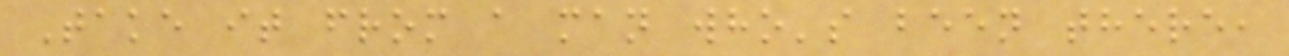Take it from a man who's been there,
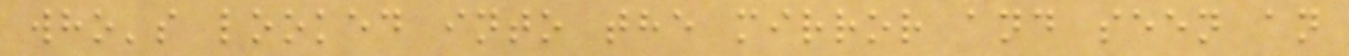who's looked into the mirror and seen an
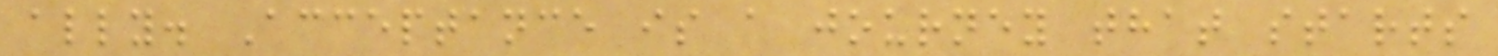ally. Acceptance is a journey that starts
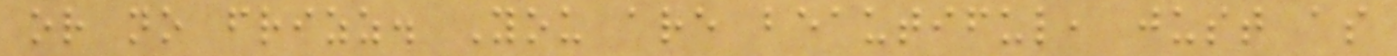or no frizz. You are beautiful, just as
